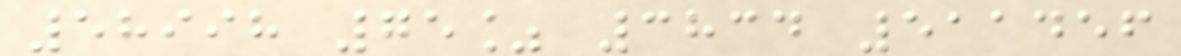58998 75% 3834 511456
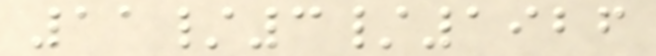11/3/1926
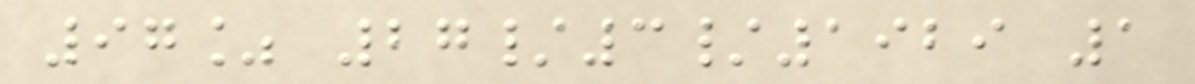97% 27/3/1929 1
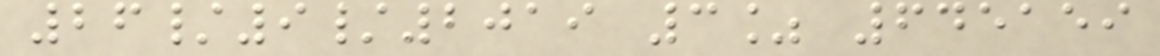26/9/2019 3% 645159
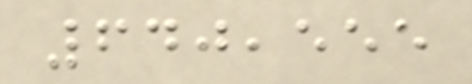640,555
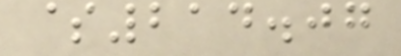$214.07
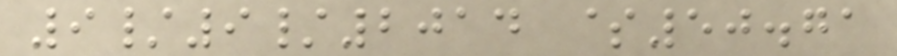9/9/2014 $50.71
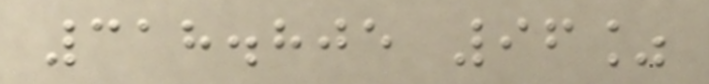318.805 96%
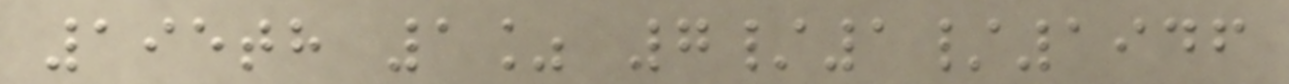195th 1% 7/1/1946
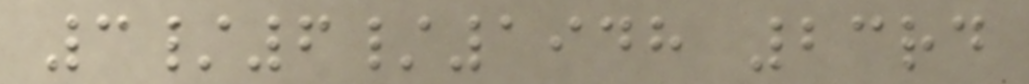3/6/1948 23rd
